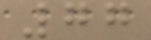77
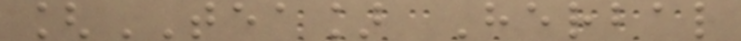[TEA] Herbal
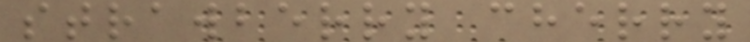strawberry cherry
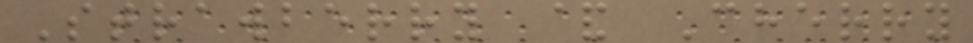Strawberry & Cherry
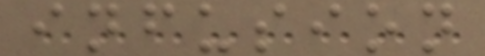infusion
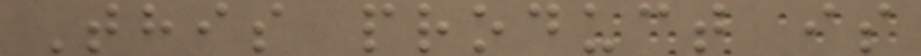This product is
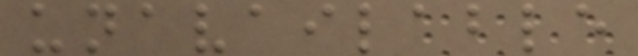unavailable
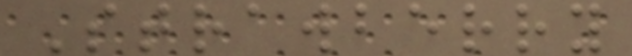Strawberry
